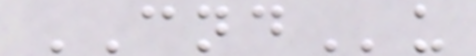CNDu
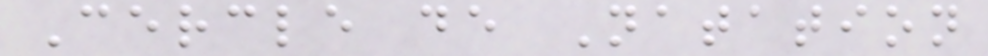Cercle de Natation
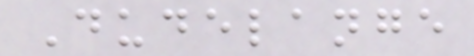Dudelange
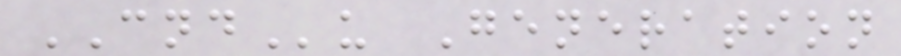CNDu Generation
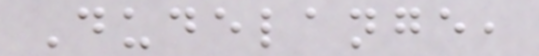Dudelange,
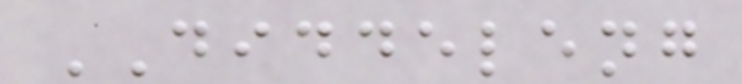DIDDELENG
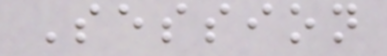Session
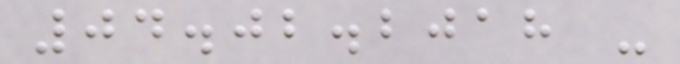04.02.2018 -
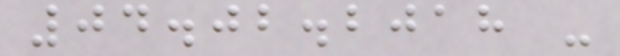04.02.2018 -
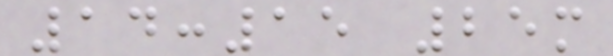14:15 25m
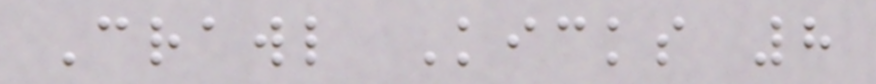Crawl Kicks 8
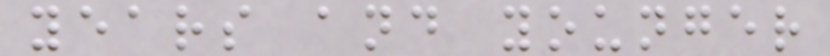years and younger
